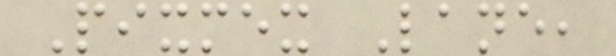Pixmex Lane,
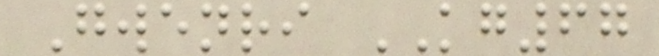Gwenri KG67
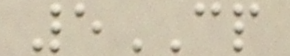5CP
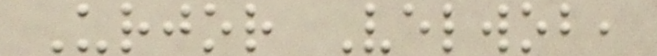Urjor Velwob,
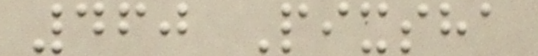460 Pixsha
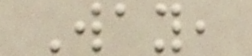Way,
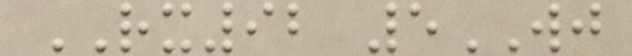RX92 5WJ
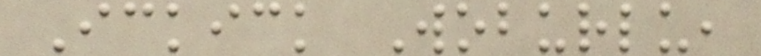Ickick Woburlu,
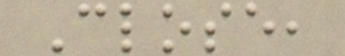Close,
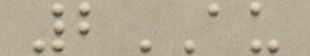2AU
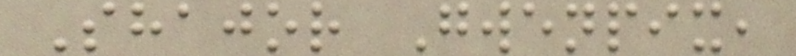Shajor Gwenpix,
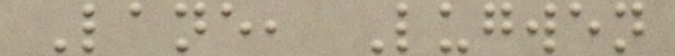Lane, Lugwen
